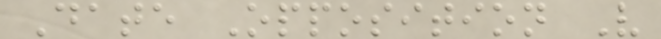Date Opposition V
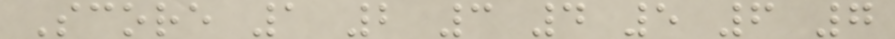Score 1 2 3 4 5 6 7
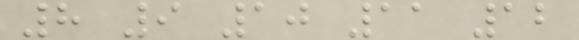8 9 10 11 12
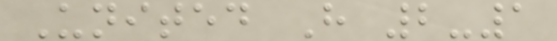United H 2-1
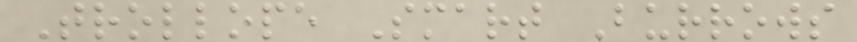Trollope Smart Burrows
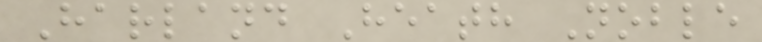Harland Heath Noble
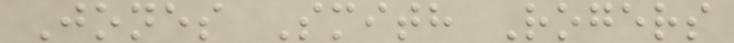Jones Smith Rogers
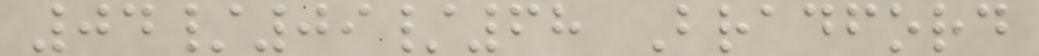04/09/68 Bradford
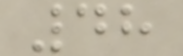48
